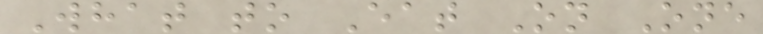What to Eat On One
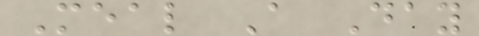Meal A Day
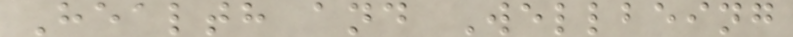Health and Wellbeing
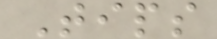Tips
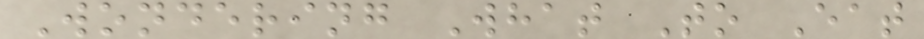Wondering What To Eat
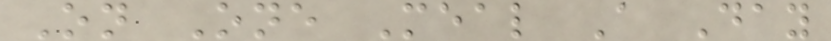On One Meal A Day
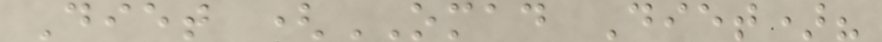Diet (OMAD Diet)?
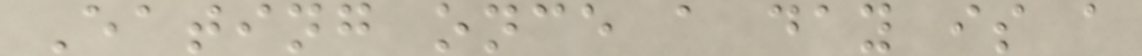Eating once a day is a
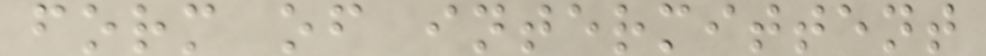form of intermittent
